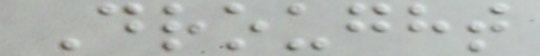Drought
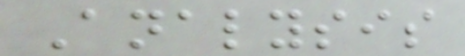Analysis
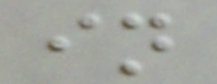in
